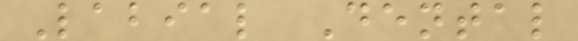Labial Dental
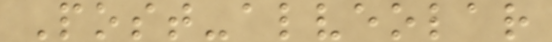Post-alveolar
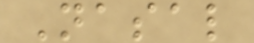Nasal
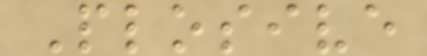Plosive
